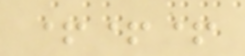+++
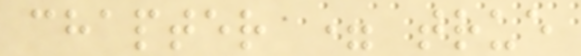chapter = true
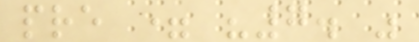pre = "7. "
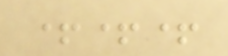+++
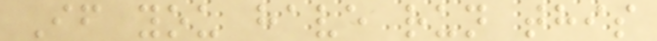If you have run this
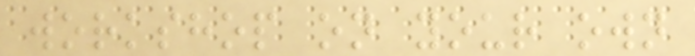workshop on your own
